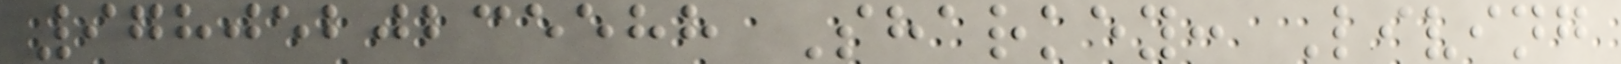9780520235588 Sharkey: Living
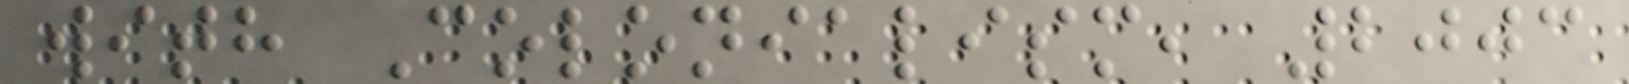with Colonialism, 2003
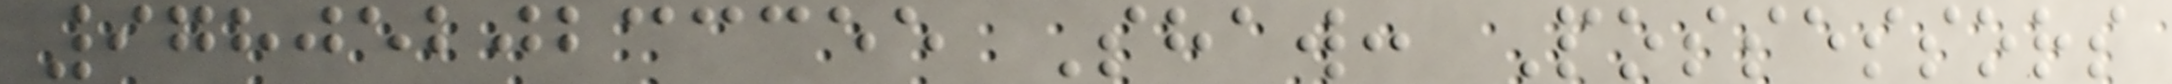9780520233355 Shaw: Possessors
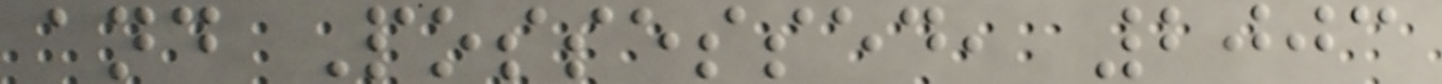and Possessed, 2003
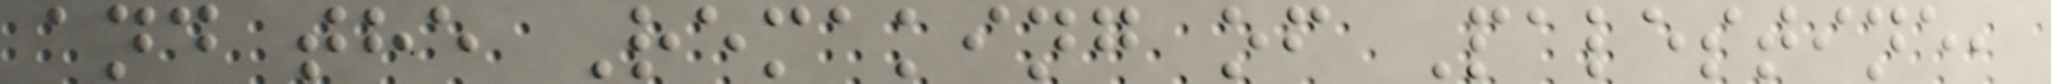and the Remaking of Palestine,
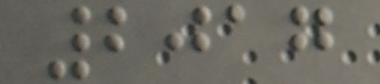2017
